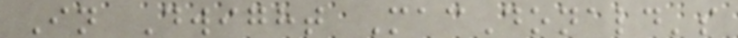In Dwight MacDonald's
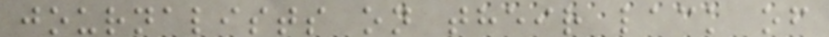journalists on their lack of
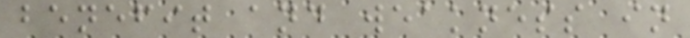benefit and weakness in
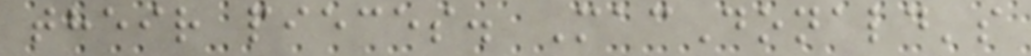their pieces. MacDonald's
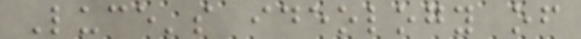Luce's ideology of
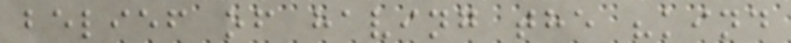belief of having the "kind
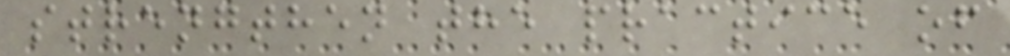strengthen the practice of
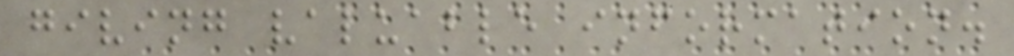giving valuable information.
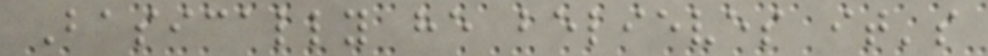Basically he believes it's
